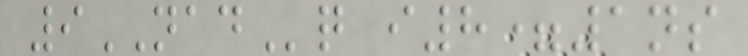9NADq i8=1ns
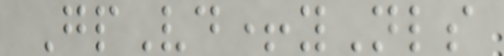GpVd+yNls
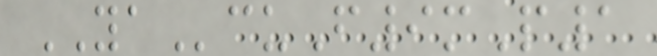YAcuF9mP1
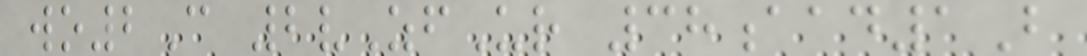wo2C 2vZfUr 38aad1B
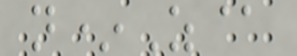n*Z@
